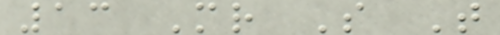13 Mr S T
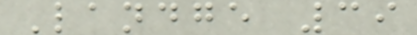Landge 39
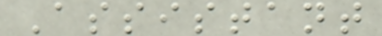Assistant
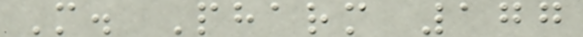M. Pharm 177
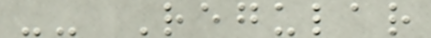-- Regular
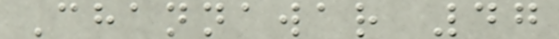Channawar 47
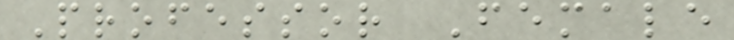Professor Female
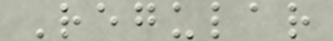Regular
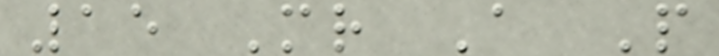15 Mr A P
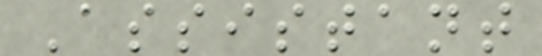Assistant
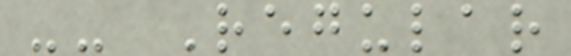-- Regular
